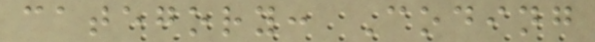category: Coding
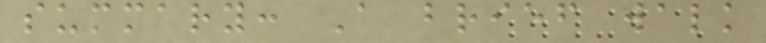summary: A brief walk
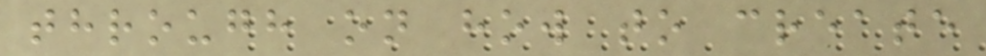through on how to create
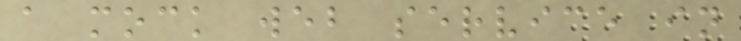a mock web service in
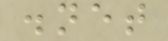.net
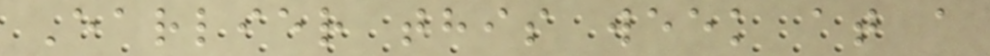Earlier this week at a
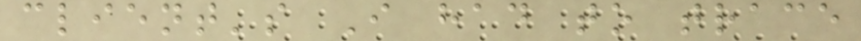client's I had to trace
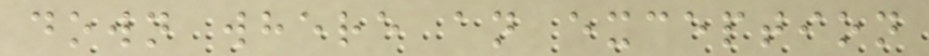down where an exception
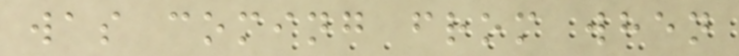was coming from when
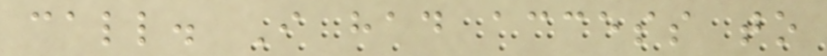call. I had access to
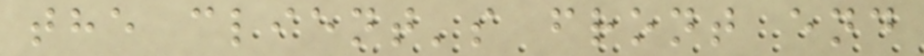the client's front end
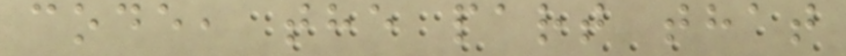code, the part that
